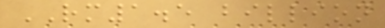RM1.5 billion
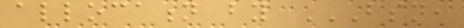allocation by BSN,
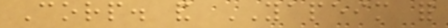Corp. and YAPEIM for
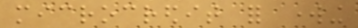microcredit for working
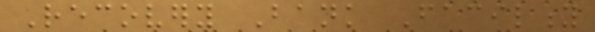Recovery Bank Facility
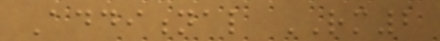Additional RM2
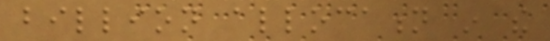billion allocation in the
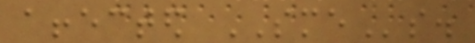affected SMEs.
